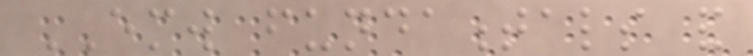EMW fundamentals and
